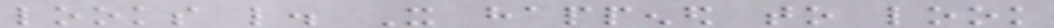looks like. It happened to look
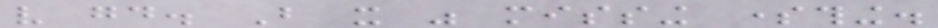very good. But it was missing something.
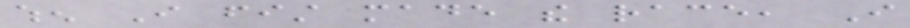when I fist made the race, I
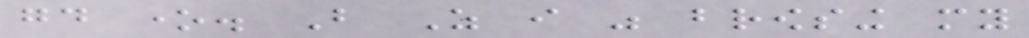good one. But As i was browsing my
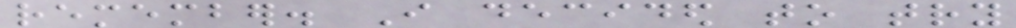remember. I decided to try
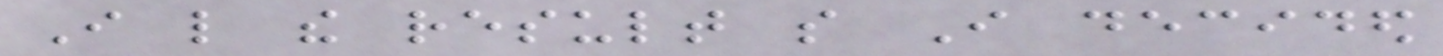I like the result so I decided
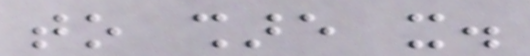to share it.
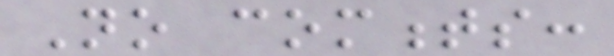No comments:
